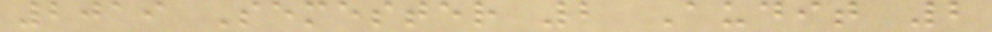2019 Semester 2 Audit 2
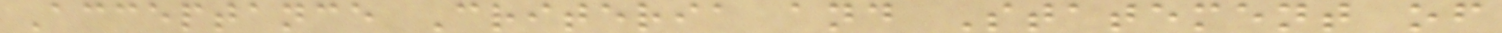Acceptance Criteria and Statement of
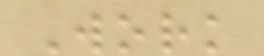Work
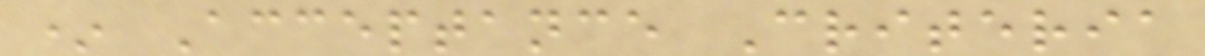* Acceptance Criteria
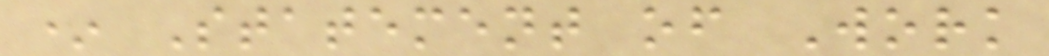* Statement of Work
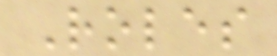Roles
